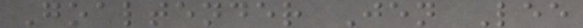Goaltender Jen Lee
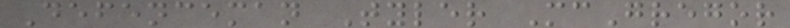Defenceman Tyler McGregor
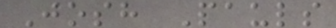Josh Pauls
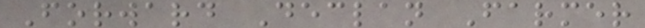Forward Declan Farmer
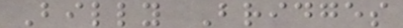Billy Bridges
